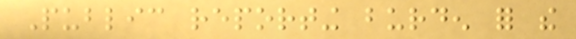Public reporting burden for the
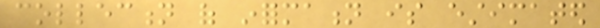collection of information is estimated
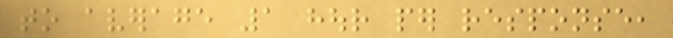to average 1 hour per response,
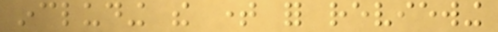including the time for reviewing
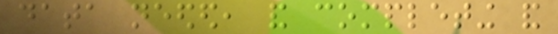data needed, and completing and
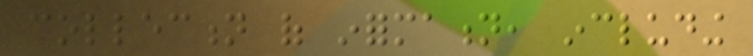collection of information, including
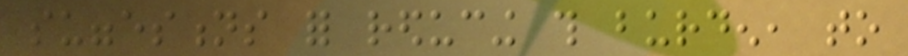suggestions for reducing this burden, to
